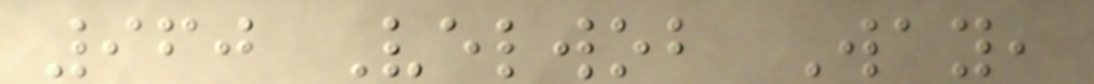960 Velwob Way,
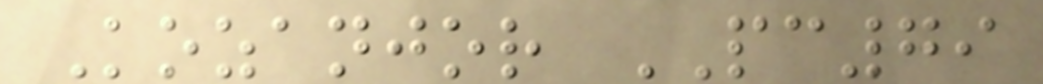Kozanjor PC79
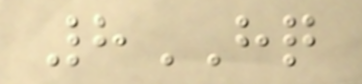8HQ
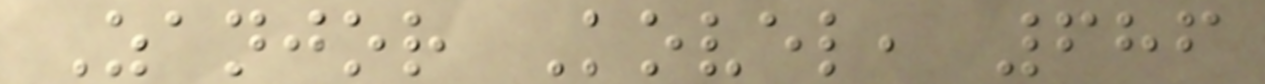Zanjor Kovel, 686
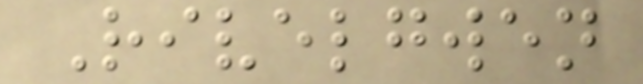Rivelgwen
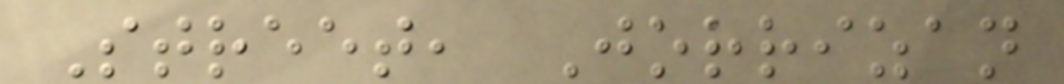Street, Jorrizan
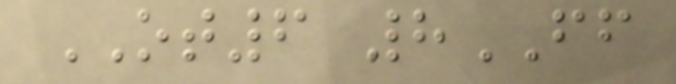OT6 8FF
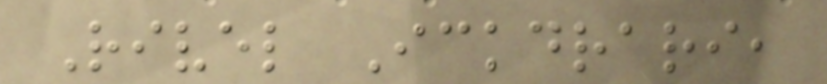Rivel Ickdrari,
